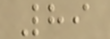89
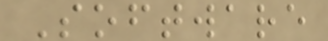Software
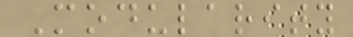Modularity
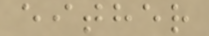either
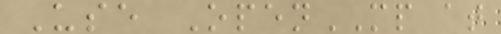Use OpenMP at
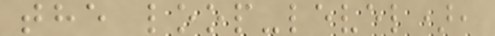the loop-level),
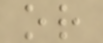or
